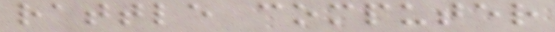rattle computer
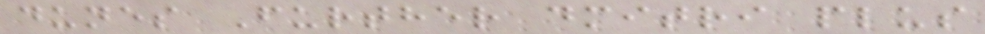dunes Further dmitri plus
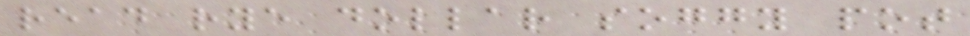read rye dollar soggy pot
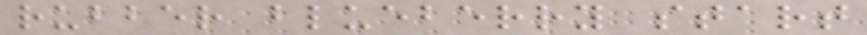rubber blueberry start
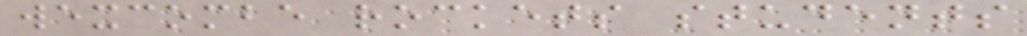wexcombe rockets students
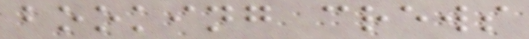booking crews
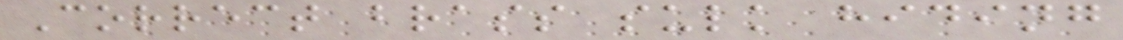Correct brass sulk hiding
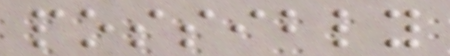possibly
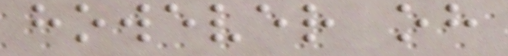however oh
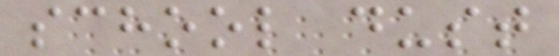school dust
